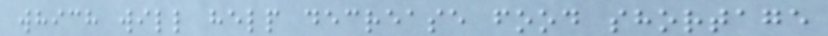which will help decrease food shortage
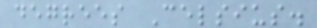degrees Celsius.
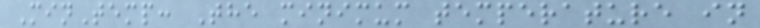MinTemp: The minimum temperature in
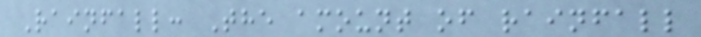Rainfall: The amount of rainfall
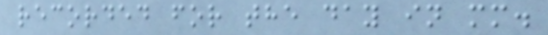recorded for the day in mm.
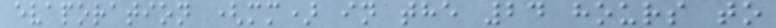evaporation (mm) in the 24 hours to
